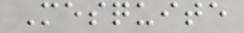Mesquite
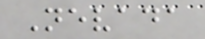Nevada
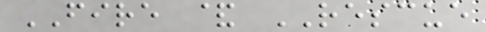FIRE & RESCUE
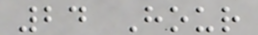24 Hour
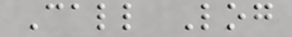Call Log
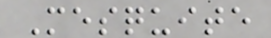Mesquite
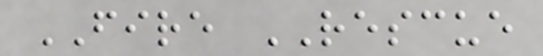FIRE RESCUE
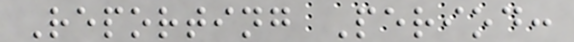Reporting Period:
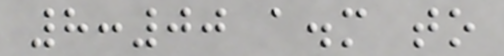8:00 a.m to
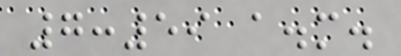7:59 a.m.
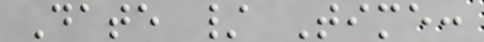Date / Time:
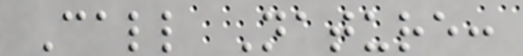Call Nature:
